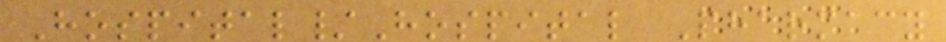Hospital/Hospital Pharmacy
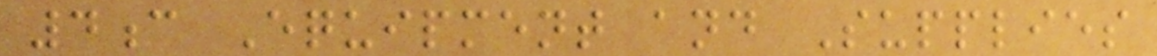4c Equipment and Supplies
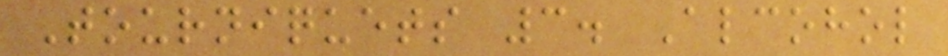Tourniquets 3. Alcohol
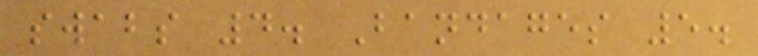swabs 4. Bandages 5.
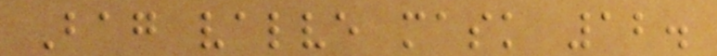Bag valve mask 12.
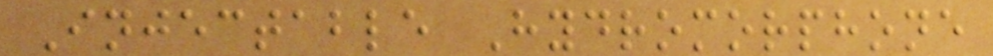Injectable Hydromorphone
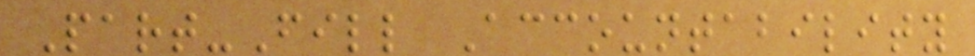Part-Fill Accountability
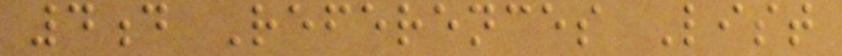4d References List
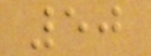50
